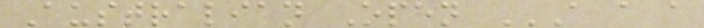Australian Open A A A
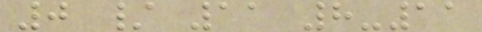0 / 11 8-11
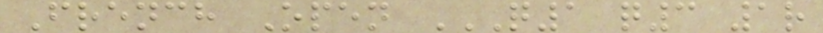French Open Q1 Q3 1R
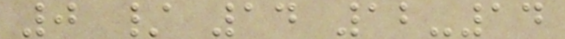0 / 14 12-14
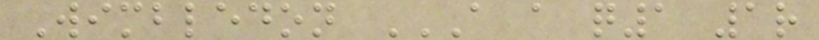Wimbledon A A Q1 1R
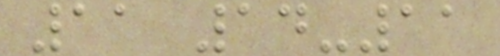11 14-11
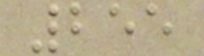255
